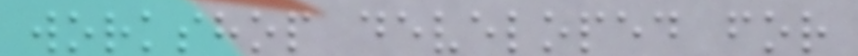workshop developed for
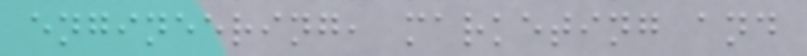engineering, marketing and
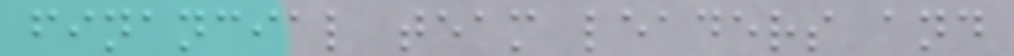financial team leaders and
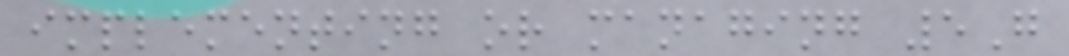implementing or managing 5G
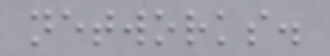networks.
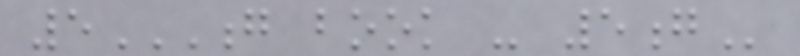5G BOOK - 5G
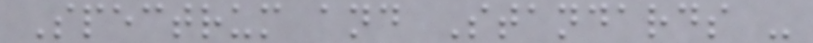Spectrum and Standards -
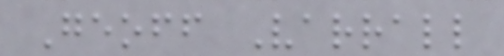Geoff Varrall
